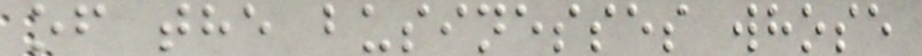of the businesses whose
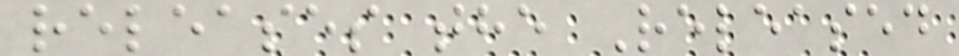releases the Released
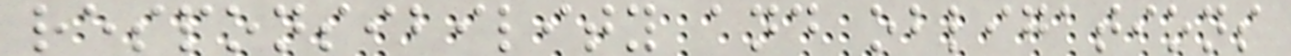responsibility and obligations
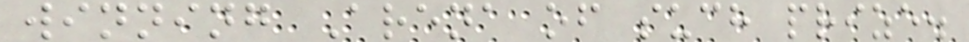winning Arena of such prize.
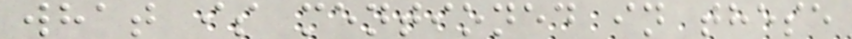what is mentioned in these
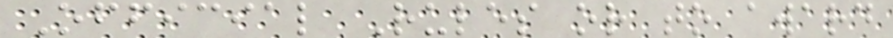Official Rules or to award
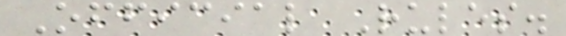Official Rules.
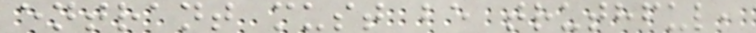entrant must be truthful,
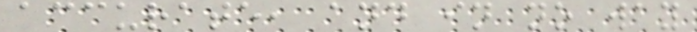accurate, and in no way
